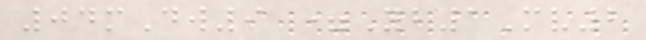04mDw9 =Yb1Mv2
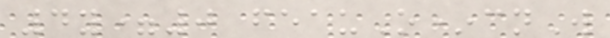4y=0 feauO*cnW
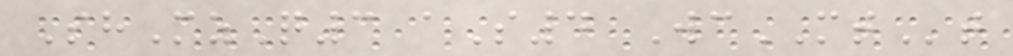ShMzQ3 aS4 WcMTt
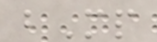bMp
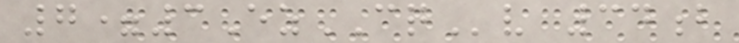7=3EzCQv 34b
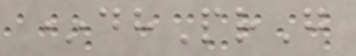*dhPrG
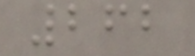262
